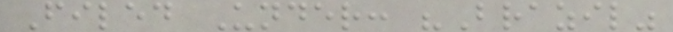Filed Under: "Brazil"
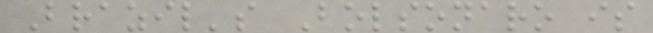Brazil's Bolsonaro is
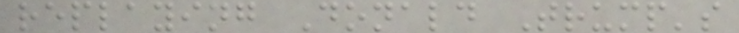replaying Donald Trump's
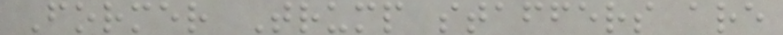Former Trump staffers are
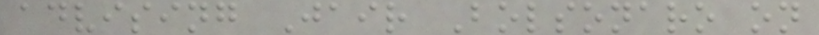advising Jair Bolsonaro on
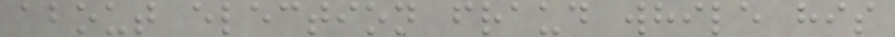about election fraud while his
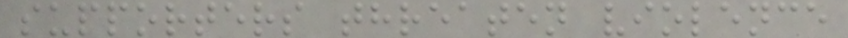supporters threaten violence
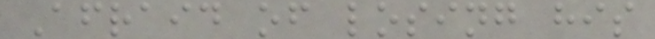Afraid of losing his
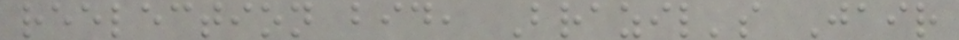reelection bid, Brazil's Jair
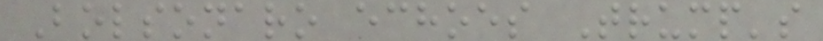Bolsonaro echoes Trump's
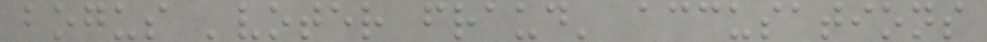bogus 'voter fraud' accusations
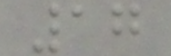17
